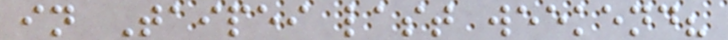in Taipei last weekend?
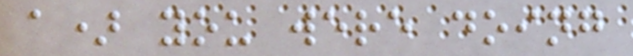a) you were doing
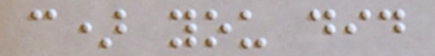c) you did
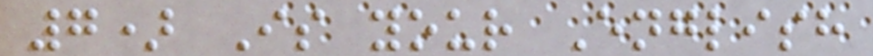7) Is your English
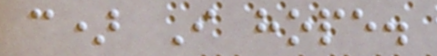c) I hope.
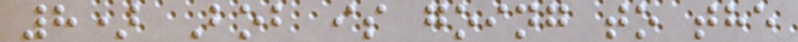8) Bob is going to the
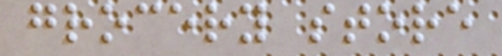grocery store
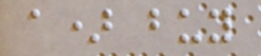a) buy
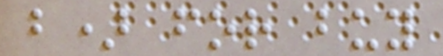b) for buy
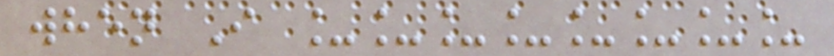when I ________
